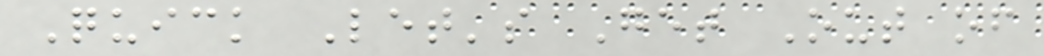Quick Let's Get Out of
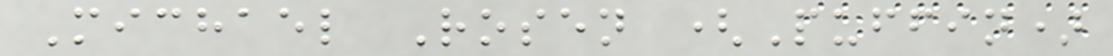Michael Rosen (Puffin)
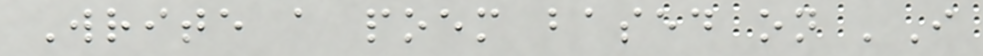Write a poem based on 'I
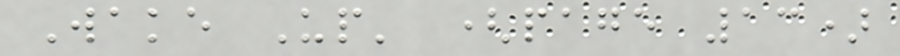Wake Up' (page 13)
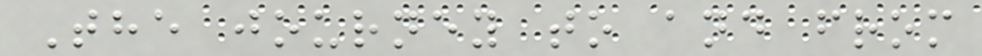The journey to and from
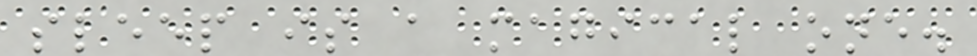sleep is a magical one.
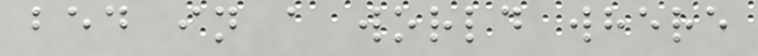bed in a world where
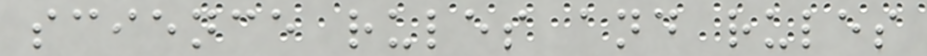science rules and rules
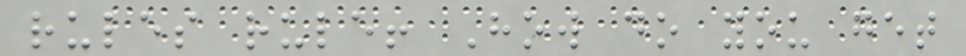rules rule! How do you get
